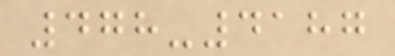478-4187
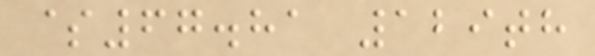$67.81 129th
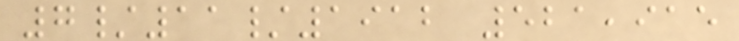7/11/1912 521,915
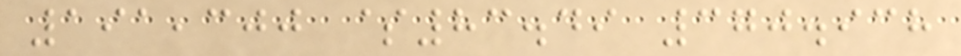191,300 $83.49 370.938
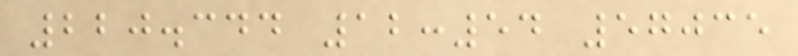220.344 12:54 57035
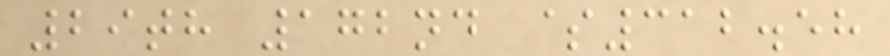29th 172nd $312.58
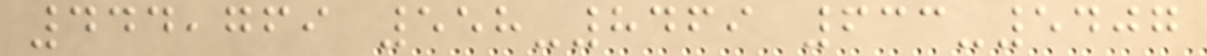444,769 558-8469 633-5407
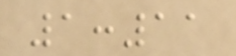1:11
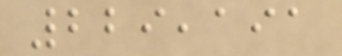229,191
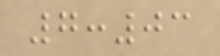7:03
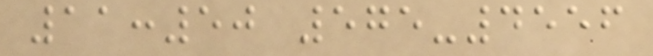11:50 575-4556
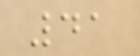41
